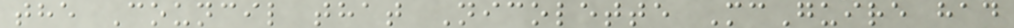the Council that Nicolette McGuire had
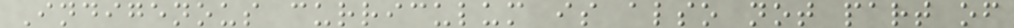Indigenous curriculum is also not part of
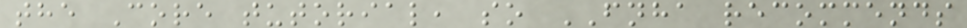the Core tutorial, so FNHA recommends
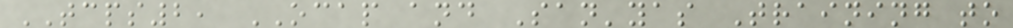TCPS2, OCAP and San'yas Training to
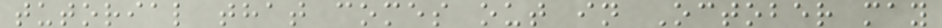tutorial that comes out in October may
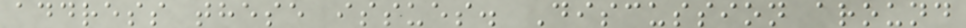address these issues. Discussion around
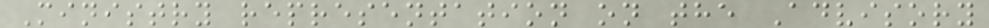Ministry representation on the Advisory
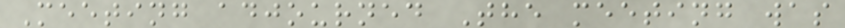Meeting adjourned The meeting was
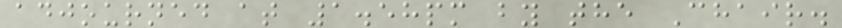adjourned at 1.58pm by the Chair.
